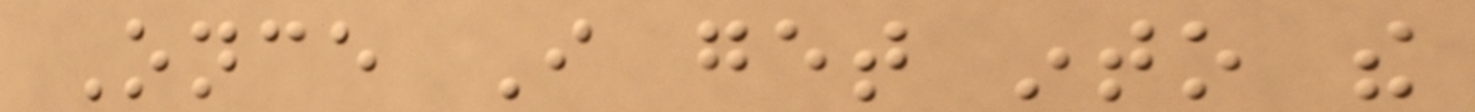Once I get into the
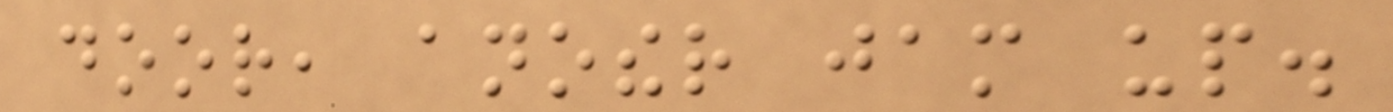door, another jam up.
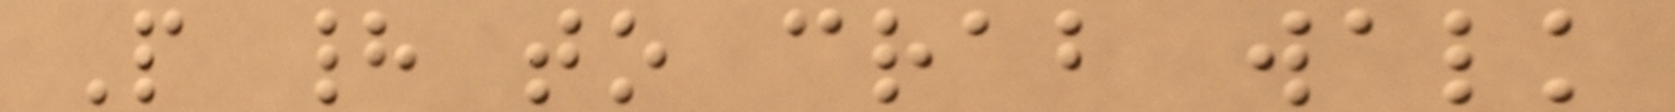People had to crab walk
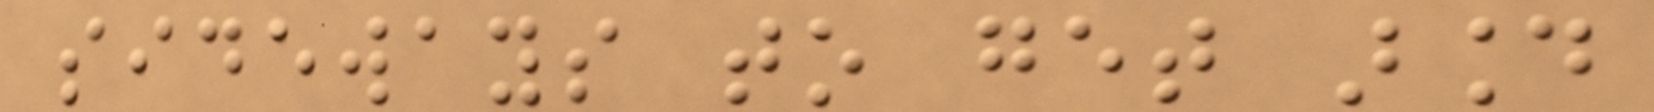sideways to get around
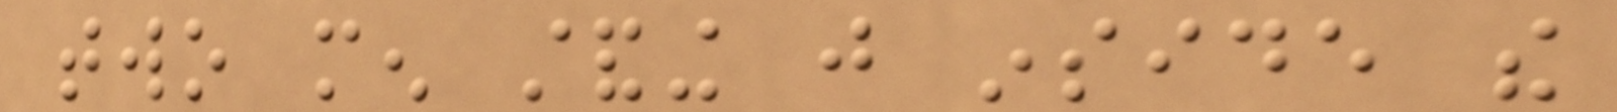two men standing just inside the
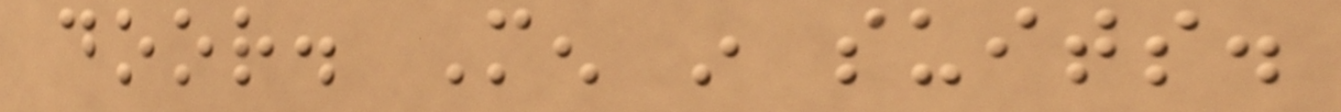door. Men in suits.
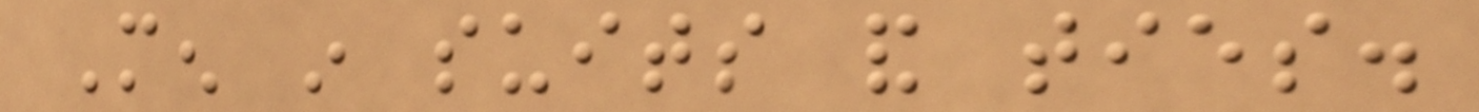Men in suits and ties.
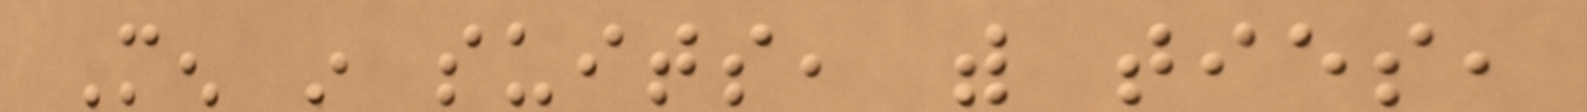Men in suits, with ties,
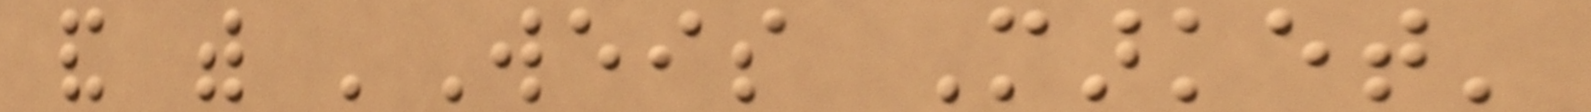and with 'Weis Market'
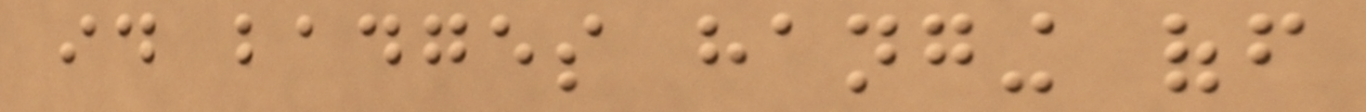id badges hanging off
